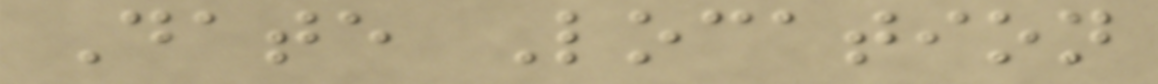Date Location
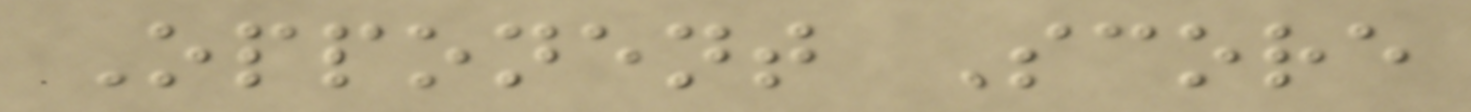Opponent Score
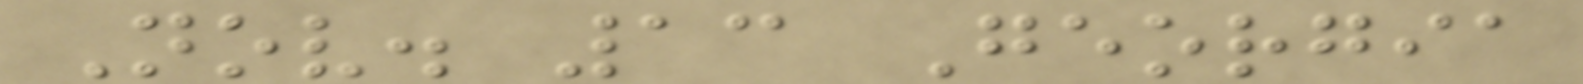Nov. 13 Georgia
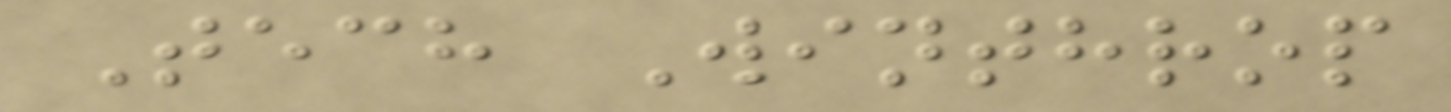Tech Winthrop
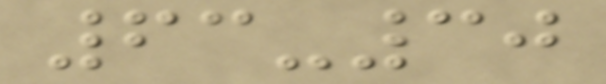63-30
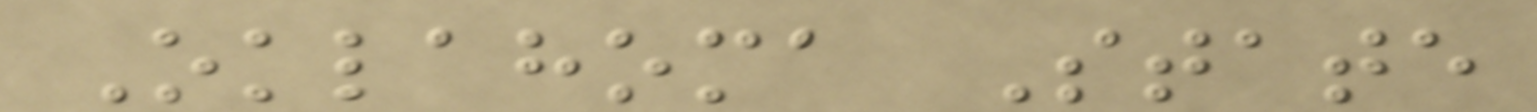Oklahoma State
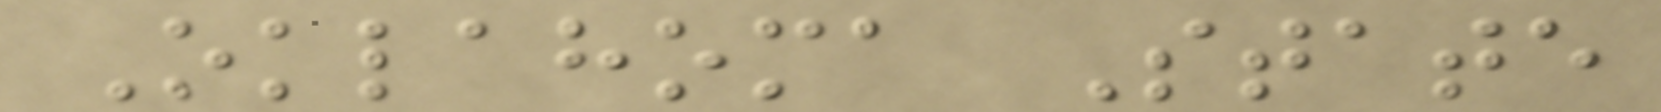Oklahoma State
